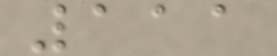111
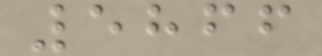5866
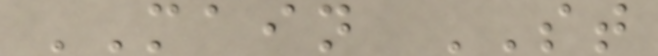MAIN ST
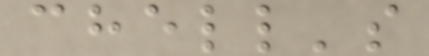chell's
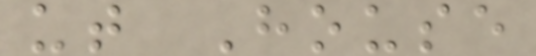ut House
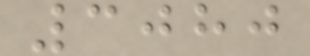3080
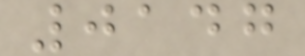0147
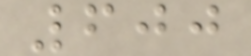600
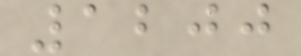1200
